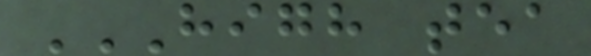HIGH TEA
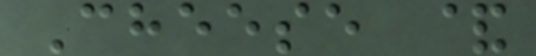Cheese &
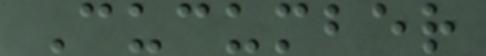Cucumber
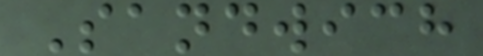Sandwich
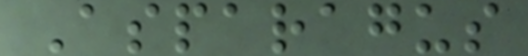Asparagus
